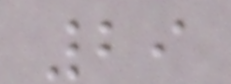29
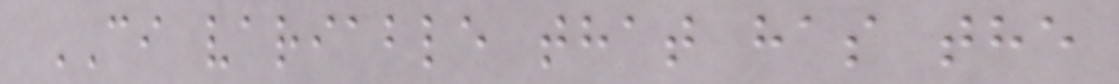CI variable that has the
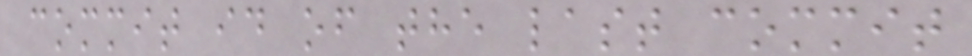commit id of the last commit
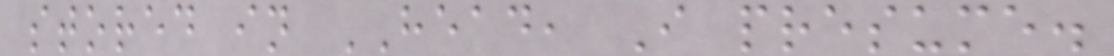stored in HEAD, I presume.
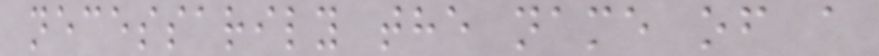necessarily the name of a
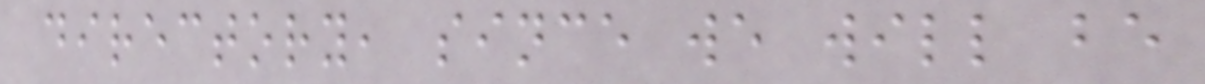directory, since we will be
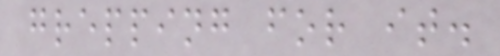grepping for it.
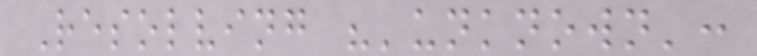Resolving "'unknown':
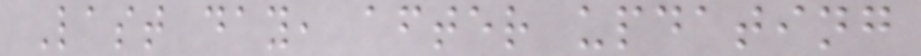Last day, after updating
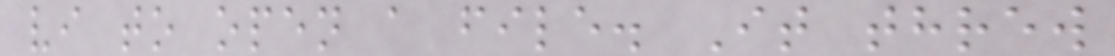vi to open a file. It threw
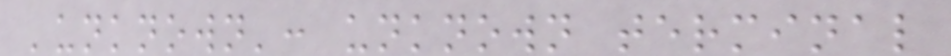'unknown': unknown terminal
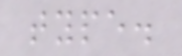type.
